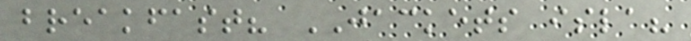breakfast? JACKETS isla?
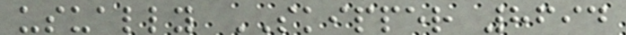usually SKIPPER 8694
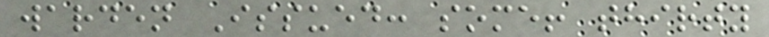warden Issued: some! thirty
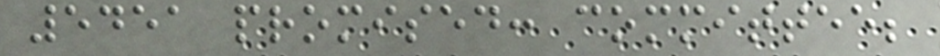5451 promised: committee;
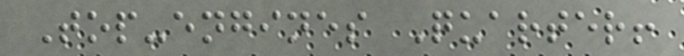Top-engines Quarter!
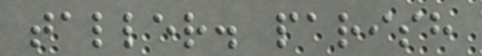taller. parish
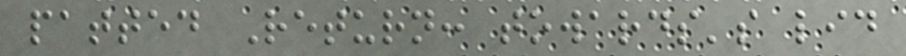patted Return: towards's lid
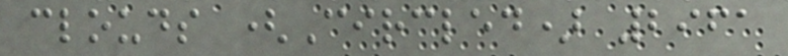clouds (Circled) 2961
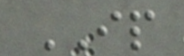IP
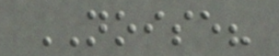NOISE?
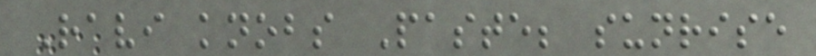Ravi knobs Paste; sunrise
